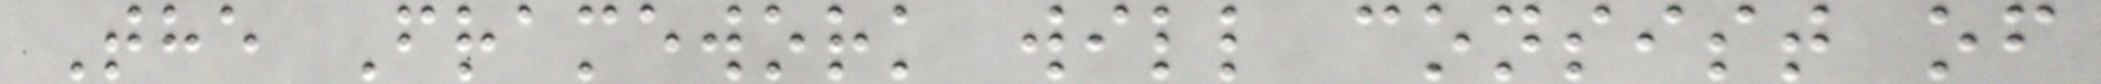The Framework will consist of
